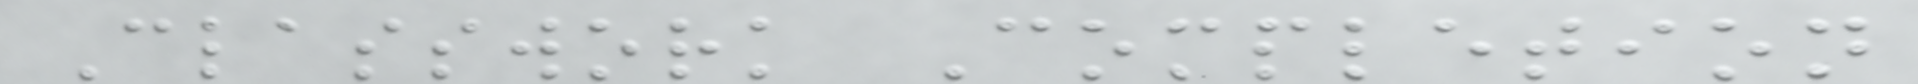Classwork Completion
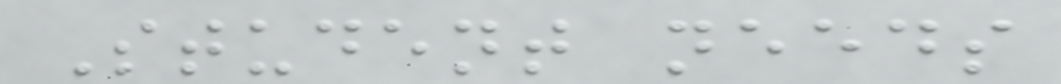Student needs
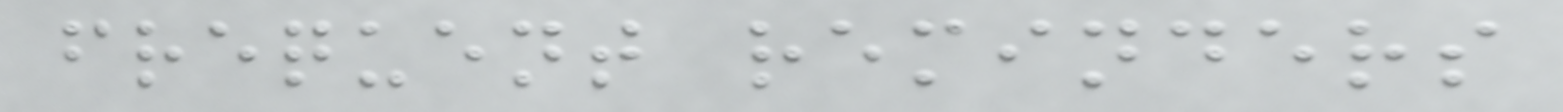frequent reminders
